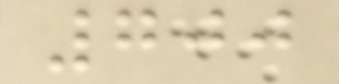700
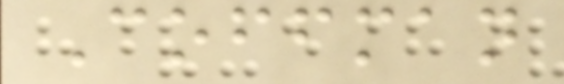Coffman
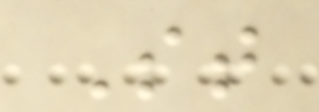St
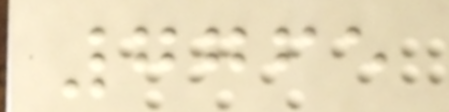7765
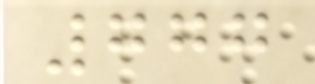777
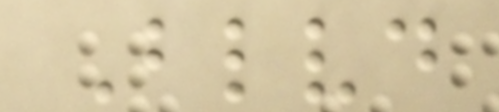Blvd
